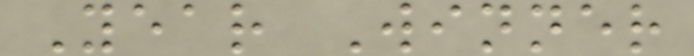Year Winner
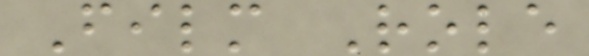Film Role
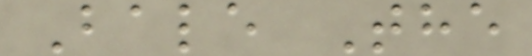Bale The
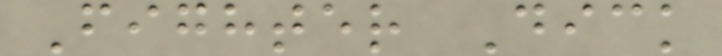Fighter Dick
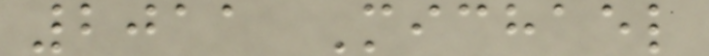2011 Michael
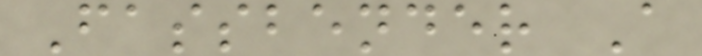Fassbender A
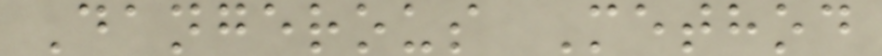Dangerous Method
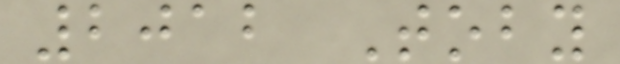2012 Toby
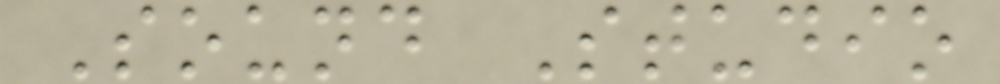Sound Studio
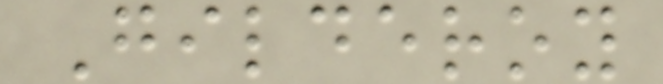Gilderoy
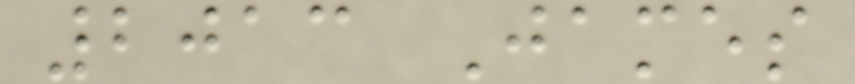2013 James
